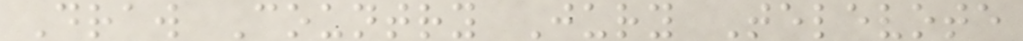Draw Country Jury Televote
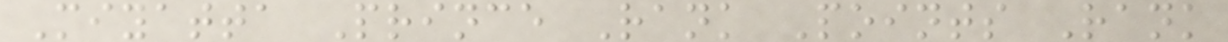Miyatta Prince Rank Points Rank
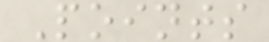Points
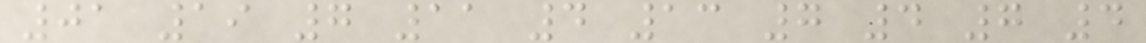01 19 7 11 4 13 7 4 7 4
